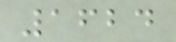1624
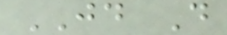JD D
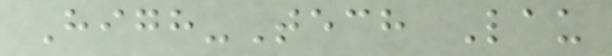High-Tech Lau
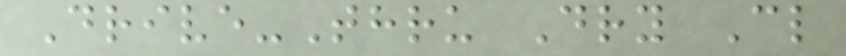Drive-Thru Dry Cl
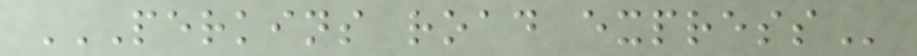PERKINS ROAD EXPRESS
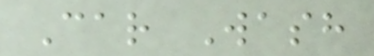Car Wash
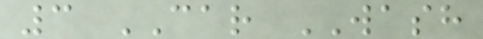3 CAR WASH
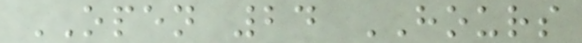OPEN 24 HOURS
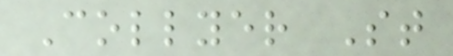Collyer St
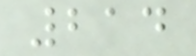214
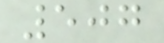507
